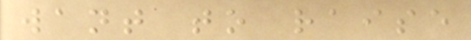want to raise
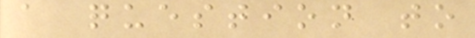a question to
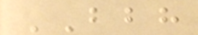BBH
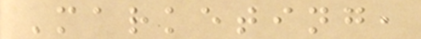Marketing,
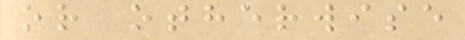or otherwise
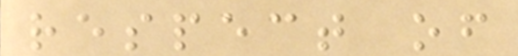respect of
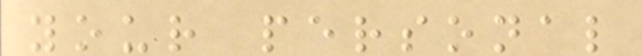your personal
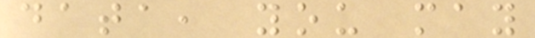data, you may
